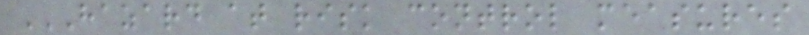HAZARD AT RISK CONTROL MEASURES
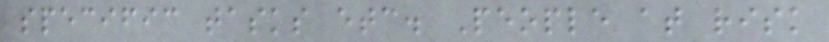specific tasks etc. People at risk
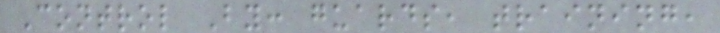Control By: guards, training,
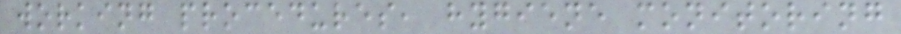working procedures, hygiene monitoring
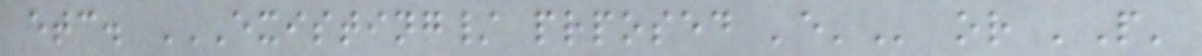etc. EXISTING/ PRPOSED 'E' or 'P'
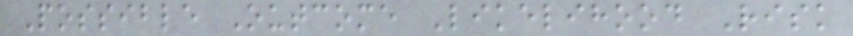Possible Outcome Likelihood Risk
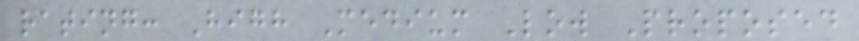rating: High Medium Low Proposed
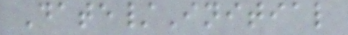Date/Initial
